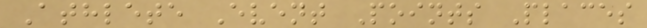Athlete Event Points Places
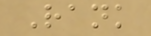Rank
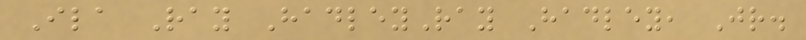Ila Ray HadleyRay Hadley, Jr.
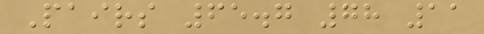Pairs 65.7 78 11
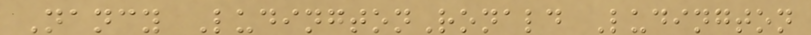Nancy LudingtonRonald Ludington
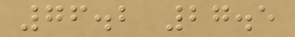76.2 27.5
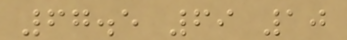67.5 69 10
